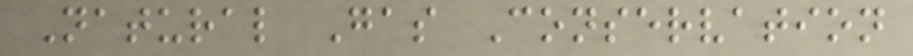Natural Gas Conservation
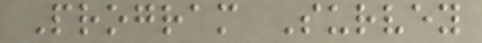Program Survey
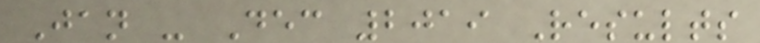Jan - Dec 2019 Results
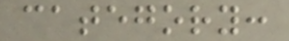category:
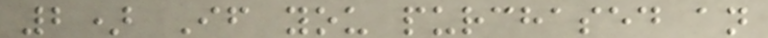2) If you purchased an
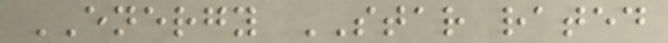ENERGY STAR rated
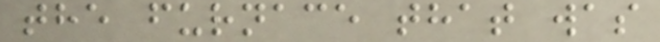the furnace that was
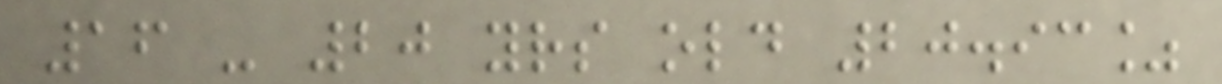16 - 20 yrs old 20.93%
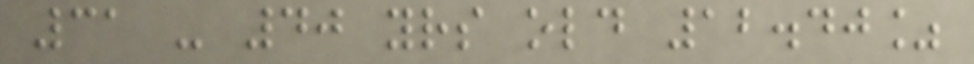31 - 40 yrs old 12.40%
